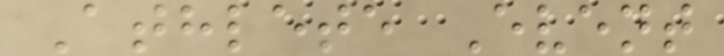Athlete Event
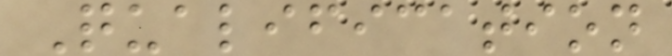Qualification
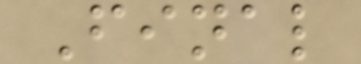Final
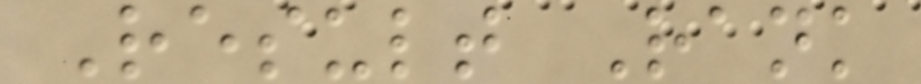Result Rank
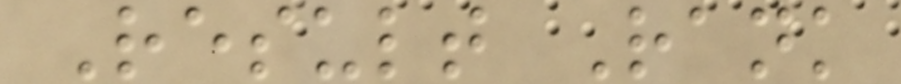Result Rank
